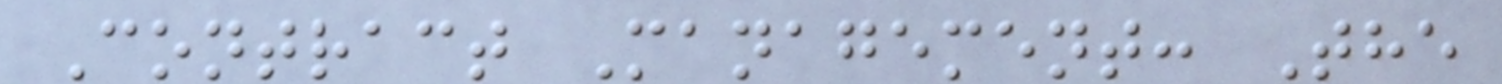Contract Management: The
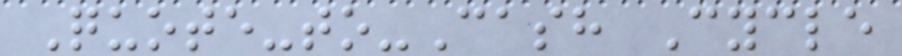Quote-to-Cash Cycle
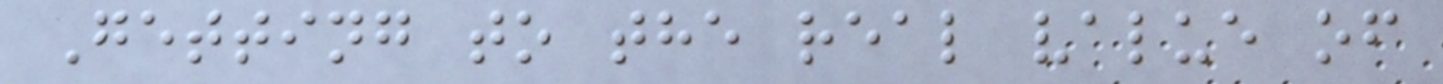Getting to the real value of
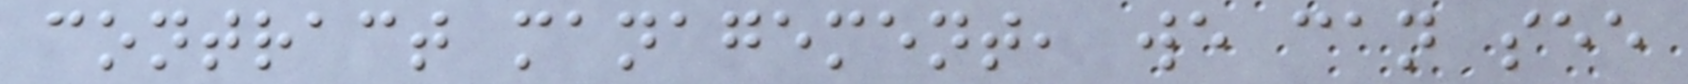contract management, we can see
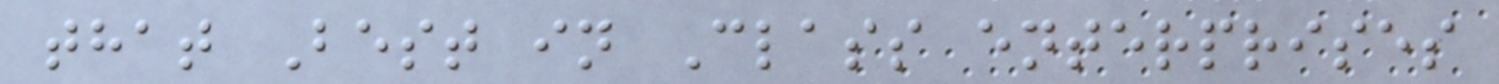that Best in Class enterprises
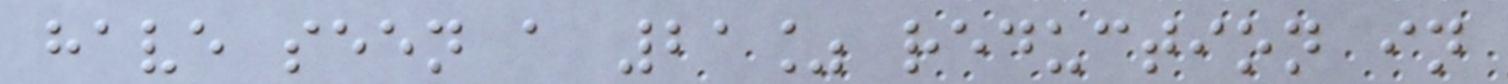have seen a 21% reduction in
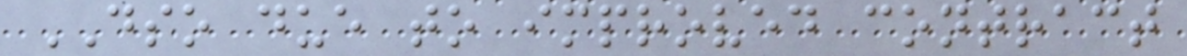DSO due to improved contract
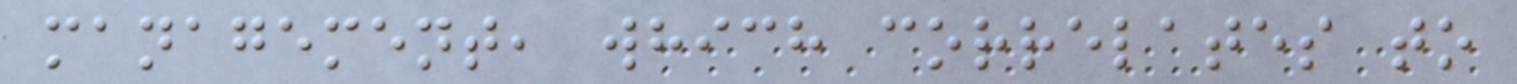management, which correlates to
